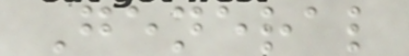General
